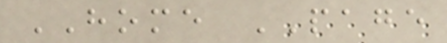HOME PAGE
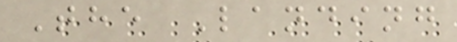The Landing
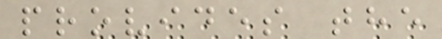provides the
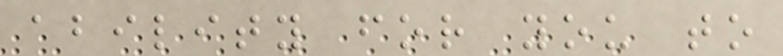ability for you to
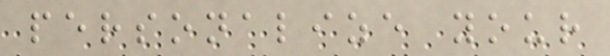personalize your
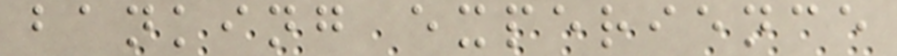banking experience
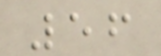56
